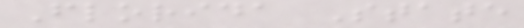Florida State
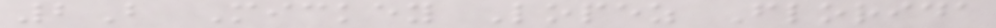2B Mickey Lopez Florida
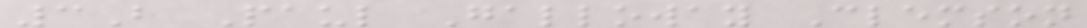3B Paul Galloway Clemson
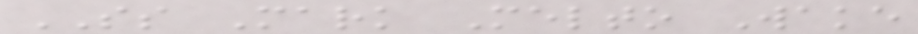SS Mark Melto Wake
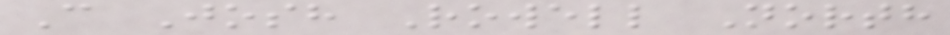C Josh Rowell North
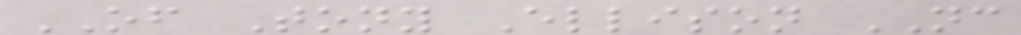OF Tony Ellison NC
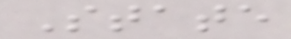State
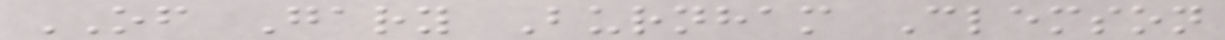OF Gary Burnham Clemson
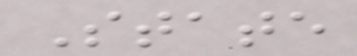State
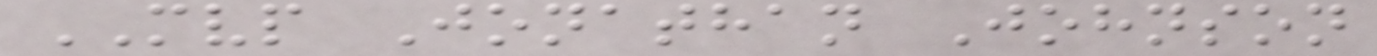MVP Jonathan Johnson
